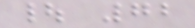| 72
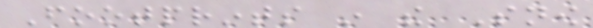Footprints in the Snow
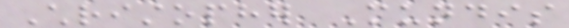Christopher Mundis
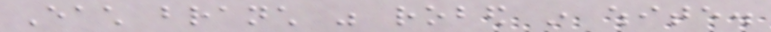Each branch was robed in white.
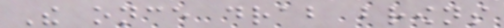The once drab browns
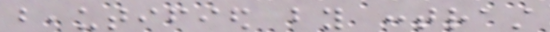beautified by contrast
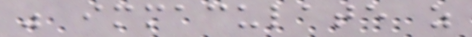was immaculate as
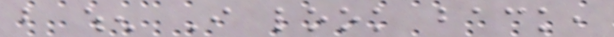but when I look back,
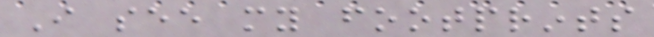I see my footprints
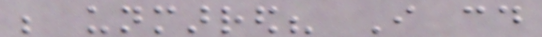be unmarred? I could
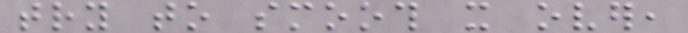try to smooth it over,
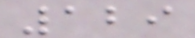129
